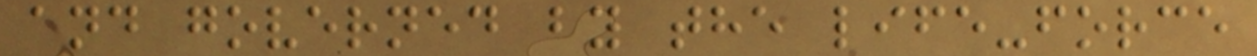and governed by the life-force
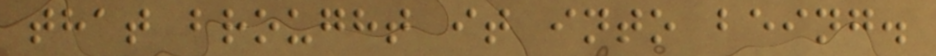that brought it into being.
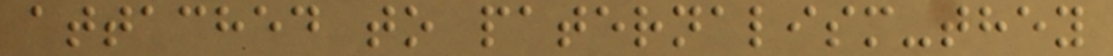attached to paternalism-they
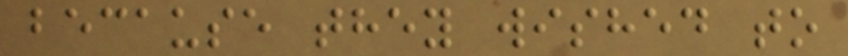because they wished to
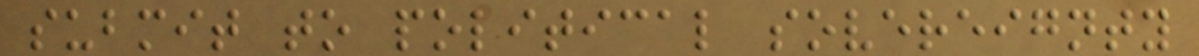submit to political sovereignty
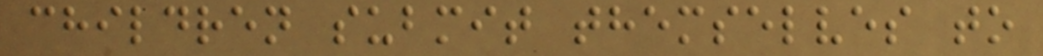children submit themselves to
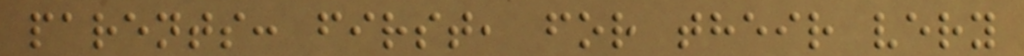parents: first, for their very
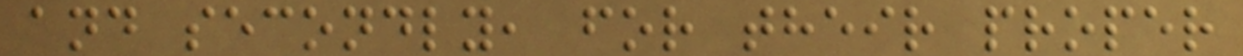and secondly, for their proper
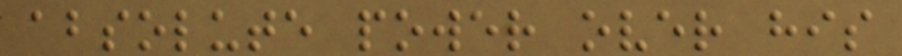absolute power over his
